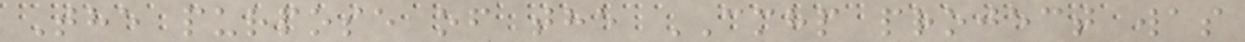The purpose of the CMHP project was
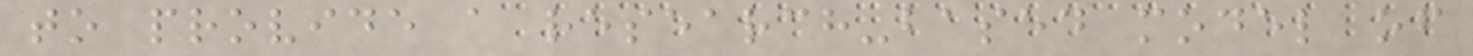to provide a research-based model of
